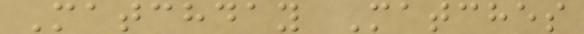Matchday Matches
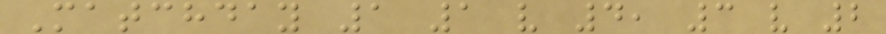Matchday 1 1 v 4, 3 v 2
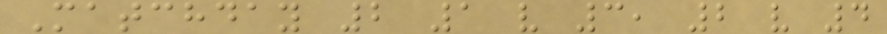Matchday 2 1 v 3, 2 v 4
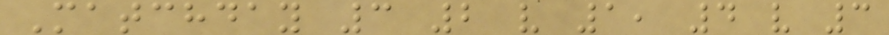Matchday 3 2 v 1, 4 v 3
